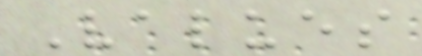Values
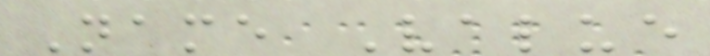Name Value
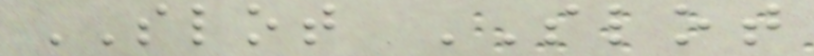SLOT SLOT
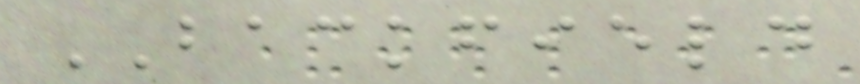BACKFIELD
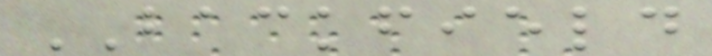BACKFIELD
